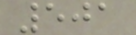501
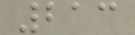213
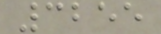3255
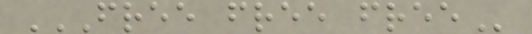FREE FREE FREE
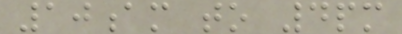10am to 4pm
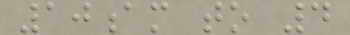10am to 4
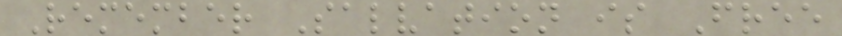Remember Salvation is Free
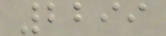2299
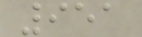951
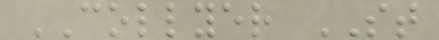COLLYER ST
